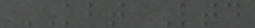KBT Ltd
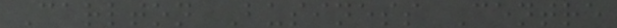Carlton Business Centre
